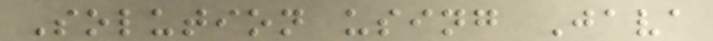Solution using Java
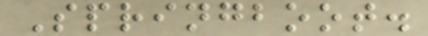Springboot.
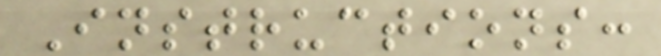Instructions:
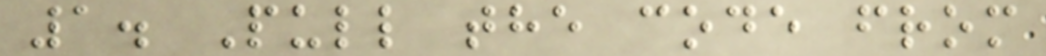1. Pull the code from
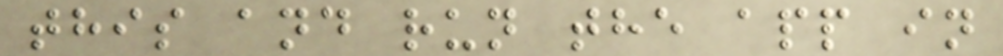this and run the app in
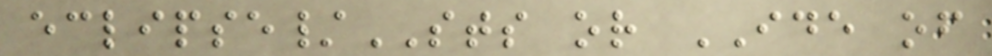eclipse/STS or IDE of
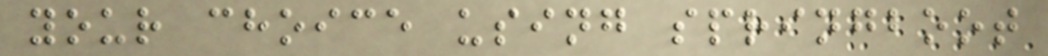your choice using springboot
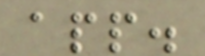app.
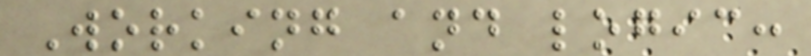Working and logic:
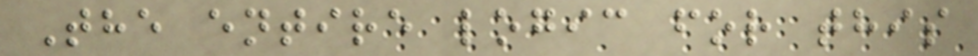The entire logic for this
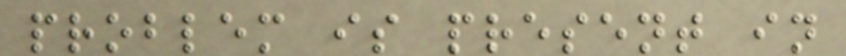problem is present in
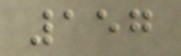157
